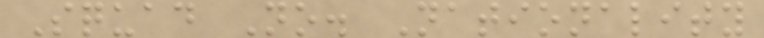Squad No. Nationality
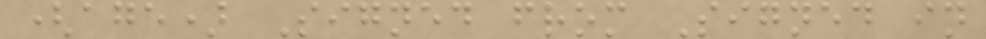(age) Signed from Signed in
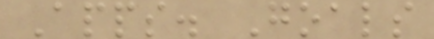Apps. Goals
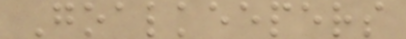Goalkeepers
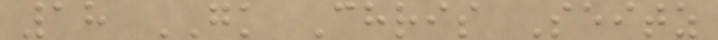18 GK Chris Seitz
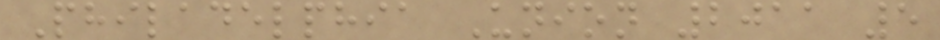Philadelphia Union 2011 5
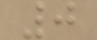0
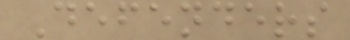Defenders
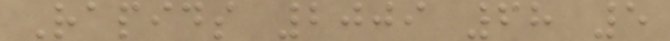Rapids 2009 68 5
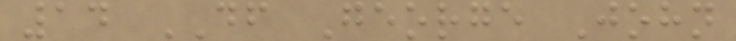14 DF George John
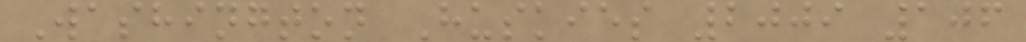Washington Huskies 2009 106
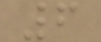6
